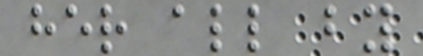her all by
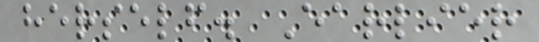herself. Earlier
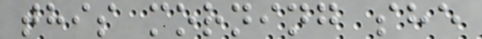this morning she
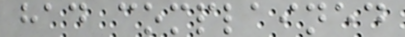had complained
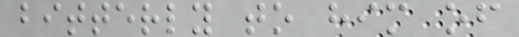bitterly to him of
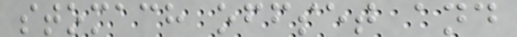stomach offset and
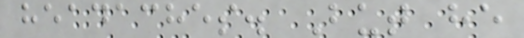headaches. But he
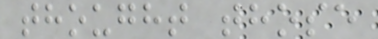thought those
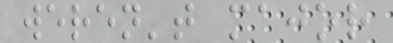weren't major
